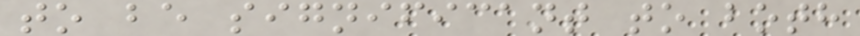to be significant to both
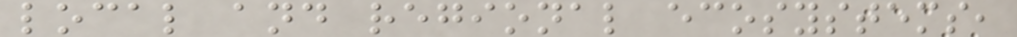local and regional ecosystems,
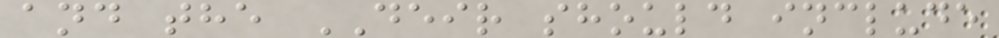and the DEIR should include
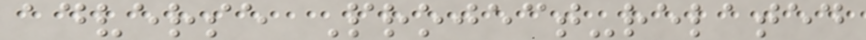adverse Project-related
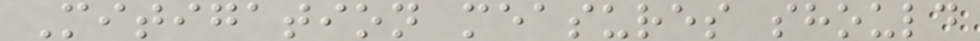Mitigation measures should
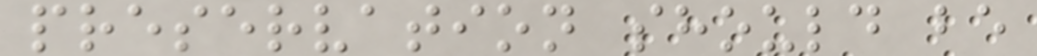preservation should be
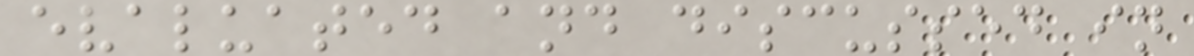evaluated and discussed in
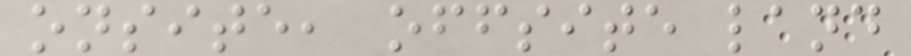onsite, offsite land
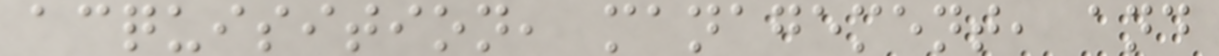acquisition, management, and
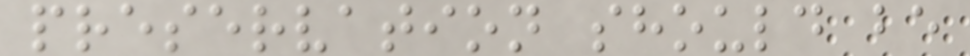preservation should be
